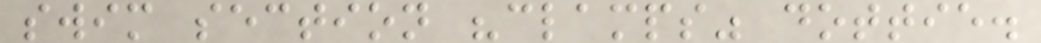swim section "clamps" dottie.
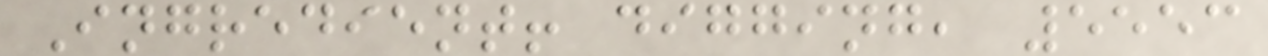Ingredient! digging, 5553
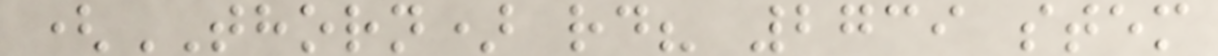(THORN) rd? 2739 stem
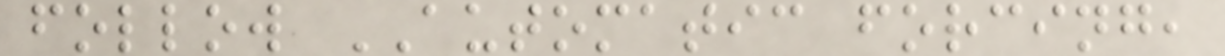follow AUTOMATIC forcing,
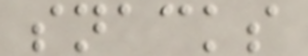snacks
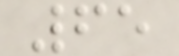65
